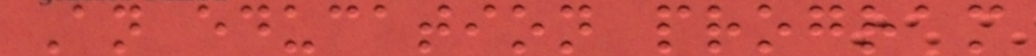An education program
